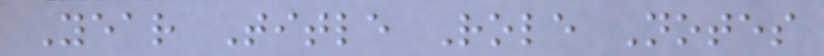Year Title Role Notes
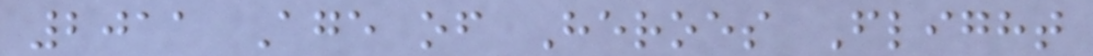2011 Age of Heroes Flight
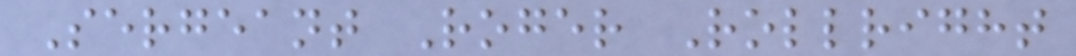Sergeant Roger Rollright
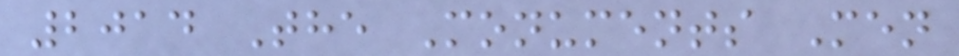2014 The Monuments Men
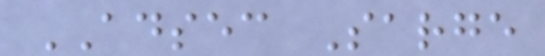ADSEC Sarge
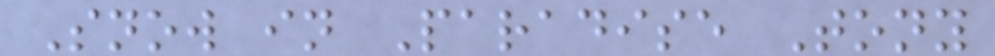Snow in Paradise Tony
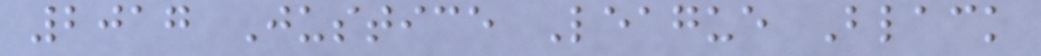2017 Justice League Black
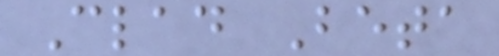Clad Beta
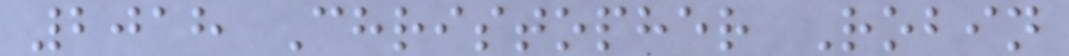2018 Christopher Robin
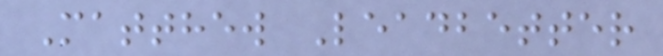Matthew Leadbetter
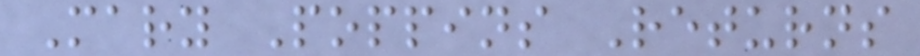Mary Poppins Returns
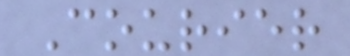Courier
